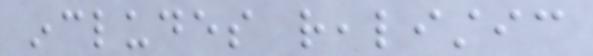includes realistic
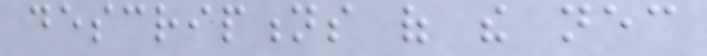descriptions of the necessary
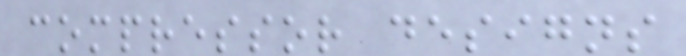compressor designs
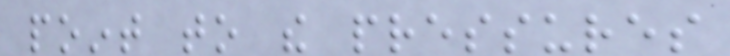point to the pressures
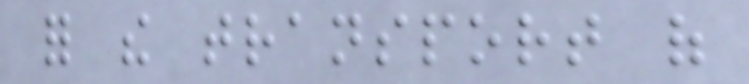for the transport of
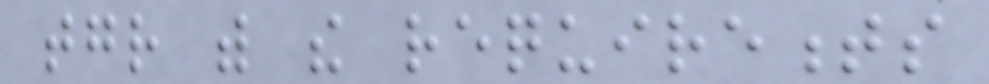together with the requirements
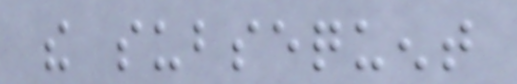the subsequent
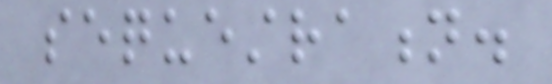sequestration.
